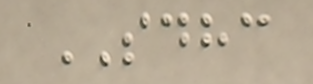SDHC
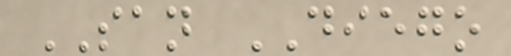SAN DIEGO
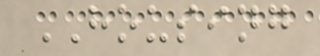HOUSING
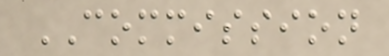COMMISSION
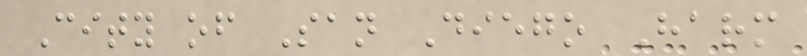City of San Diego Harm
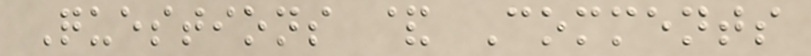Questions & Comments
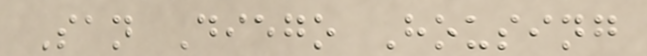San Diego Housing
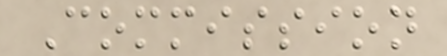Commission
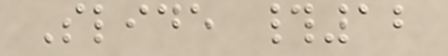Slide #12
